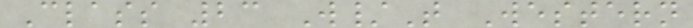Class 23 W/T Western
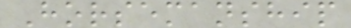Horsemanship
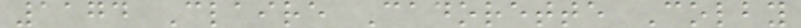1174 Claire Cadorette Colby
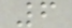6
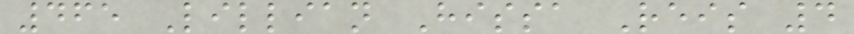465 Lillian Hissa Reis 4
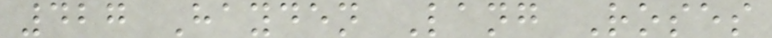427 Hayden Lang Roses
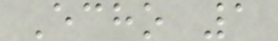Echo 1
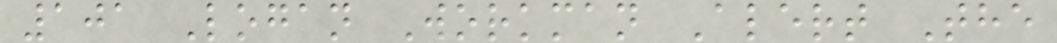101 Logan Workman Alert The
